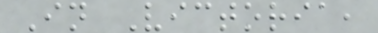In Victoria,
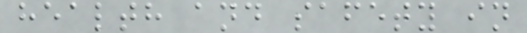health and safety in
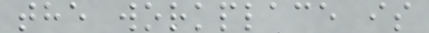the workplace is
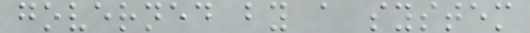governed by a system
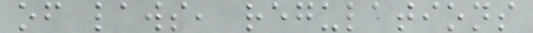of laws, regulations
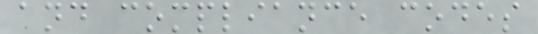and compliance codes
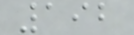192
